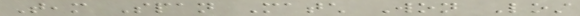Team Span Match Won Lost
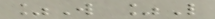%W %L
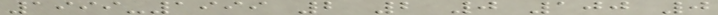1999-1999 2 2 0 100 0
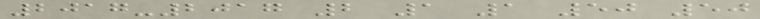2017-2017 2 1 1 50 50
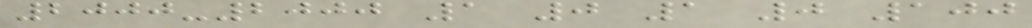2000-2000 1 0 1 0 100
